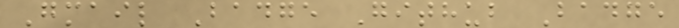Gmail Badge Github Badge
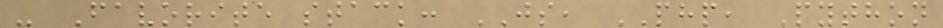- Favorite stack: JS, PHP, Python
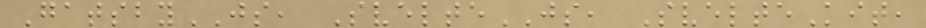GatsbyJS, SvelteJS, SvelteKit,
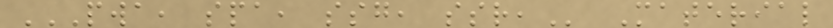PWA, SPA, SSG, SSR, Material
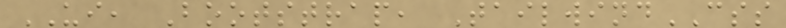UI, Bootstrap, TailwindCSS
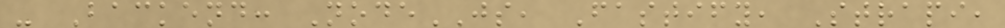- Backend: NodeJS, Fastify, Strapi,
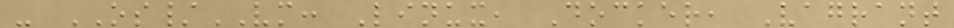- OS/VM: Linux, Docker, Vagrant
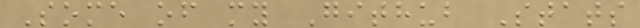Some of my Github Stats
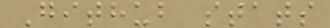Github stats
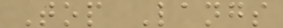Top Langs
